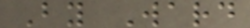By Ward
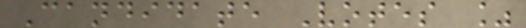Candidate Votes %
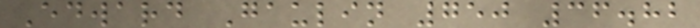Edward Gaulin 750 36.82
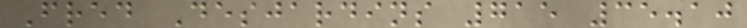Fred Desjardins 715 35.10
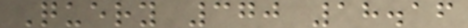Query 370 18.16
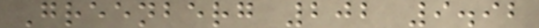Greenberg 202 9.92
